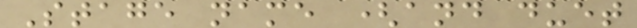Stage name (and duet
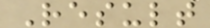Result
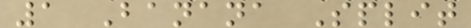1 Banana Split
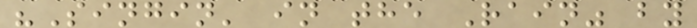"Singin' in the Rain" by
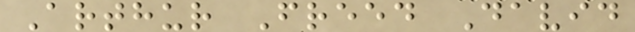Arthur Freed David
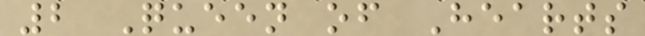2 Queen of Hearts
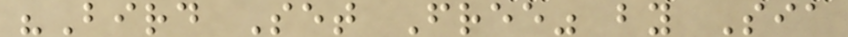"Bird Set Free" by Sia
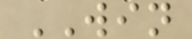WIN
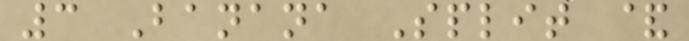3 Banana Split &
